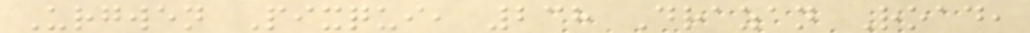Urgwen Pixqui, 238 Drazan Road,
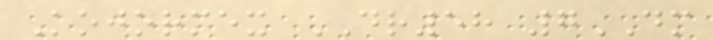Kojormex DR58 7DM
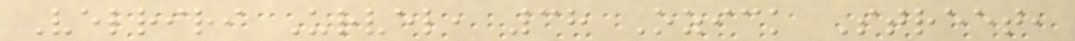Velriri Urvel, 38 Ozick Street,
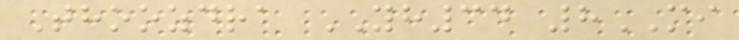Thoozdra YH34 8MI
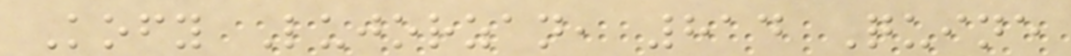Kofy Lujorzan, 814 Quine
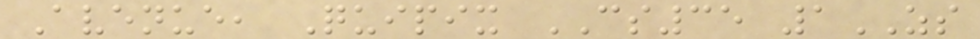Avenue, Quipix CS35 1ZS
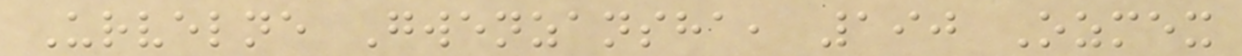Urvelne Gwenzansha, 190 Ozmex
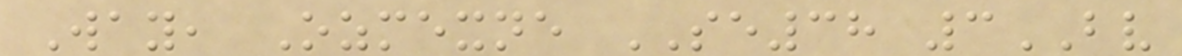Way, Ozmexne SE38 3BV
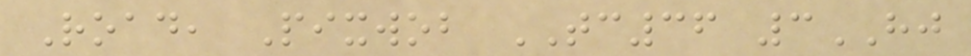Road, Pixwob TC36 3HJ
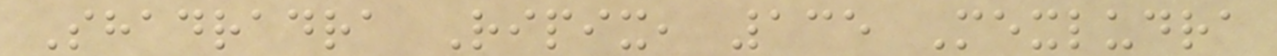Shadradra Ripix, 135 Mexludra
